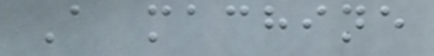A machine
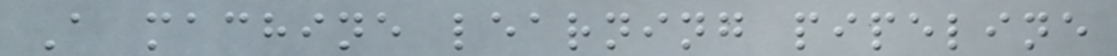A machine learning pipeline
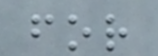for
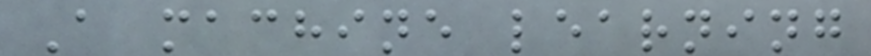A machine learning
